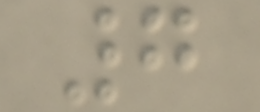7
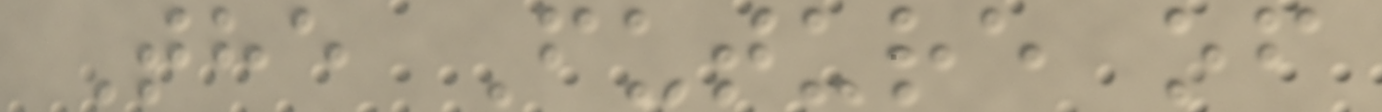The Future of
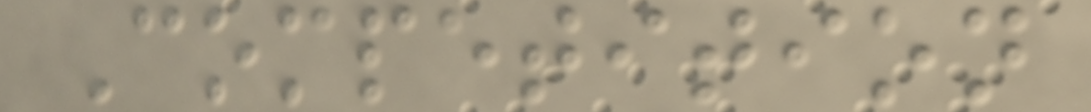Competition
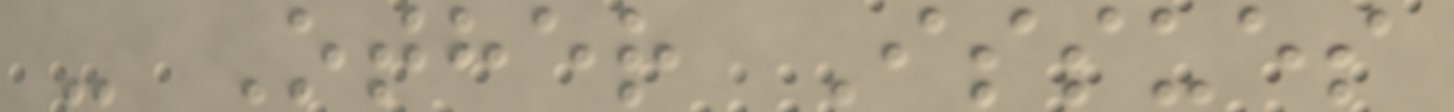- Other Issues
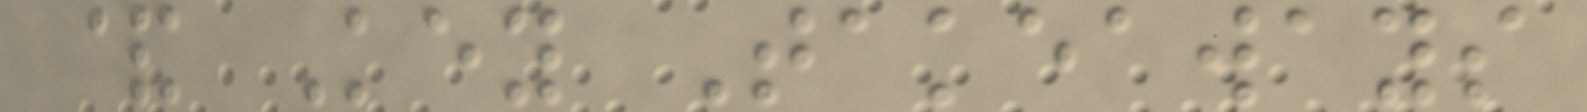& Key Takeaways
